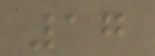17
